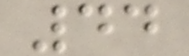44
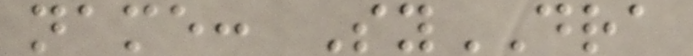name: SyDRA
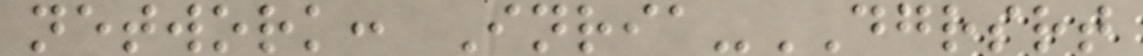network: Inria-DGRSRT
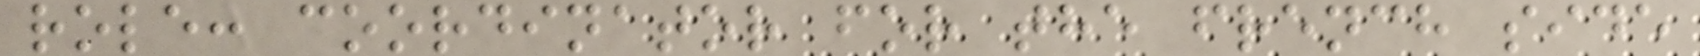role: coordinator for the french side
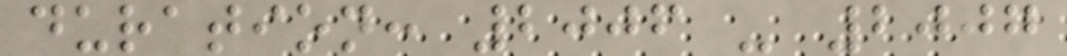duration: 2006 - 2007
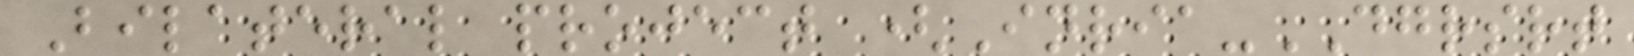Bilateral project (Inria-DGRSRT
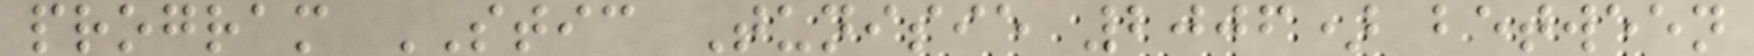program STIC Tunisie 2006) between
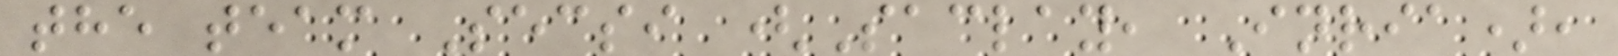the team Secsi (Saclay, Inria),
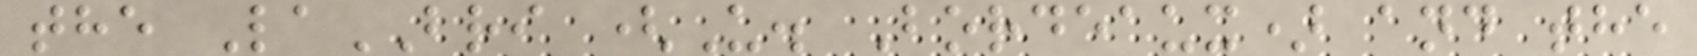the LaBRI (U. Bordeaux) and the
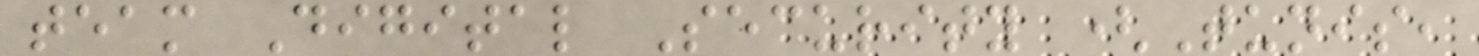team Digital Security (Tunis,
